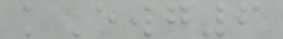kEwg6
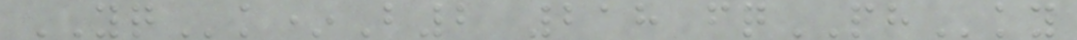YQk*B2 218 fqPHky
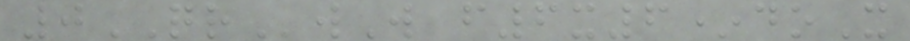0QRwW f6x6*doX
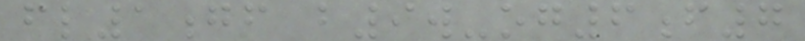fl1gf b9w-og6f7
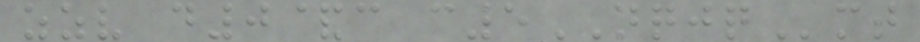zzv d0&c c5NQJQmt
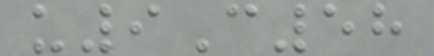u9C58
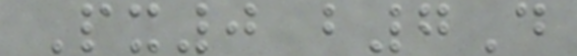Px0 b7D
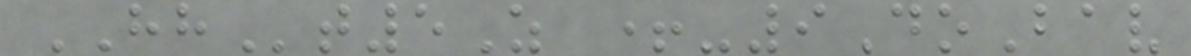HHt5Z +-9DoBav
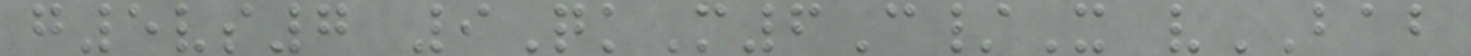g5vs7 9QkM6C/X vBAB
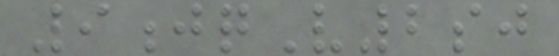9jqV2sj
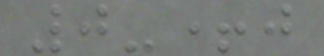0-+j
